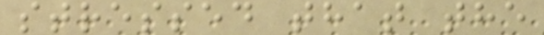stressed that the
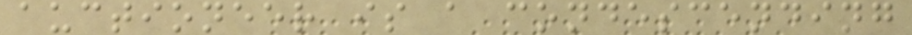auctioneer is a condescending
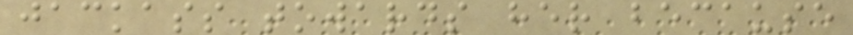jackass towards her because
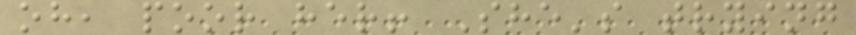oh, poor her! She's trying
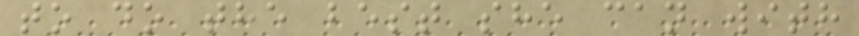to do the best she can with
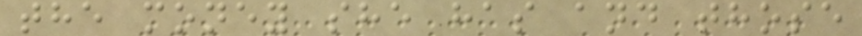the money she has and those
